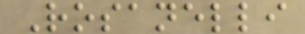Rosanelli
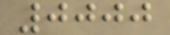0000
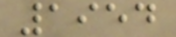1954
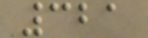321
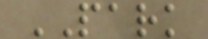PARK
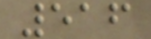516
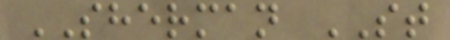SHERMAN ST
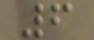6
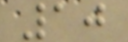10
